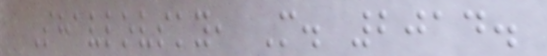Shavlovsky, M. 2014.
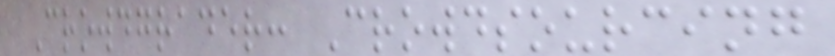Crowdgrader: Crowdsourcing
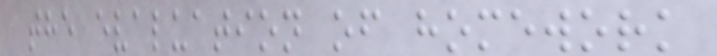the evaluation of homework
